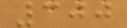300
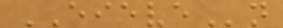EIEVEn
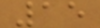15
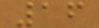16
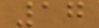17
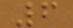6
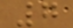7
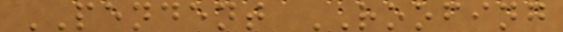PENDENT ROOFING
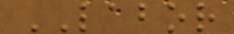LABOR
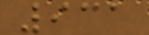931
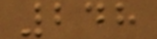248
